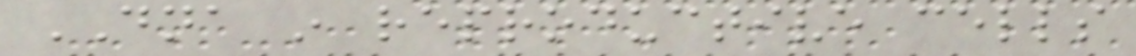DNA in reproductive cells
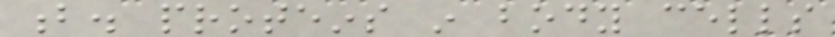b. proteins in body cells
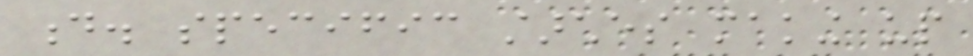d. specific starches making up
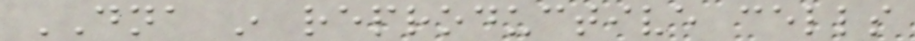DNA in reproductive cells
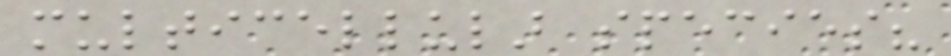multicellular species?
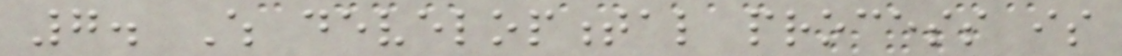7. Which developmental process is
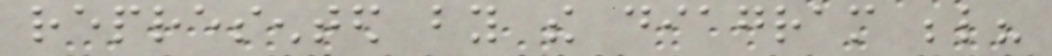represented by the diagram below?
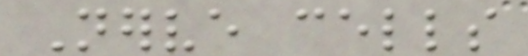Nerve cells
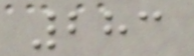283
